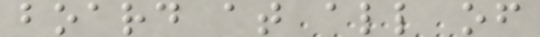board at all of
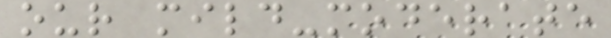our mild-moderate
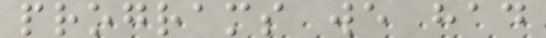programs we had
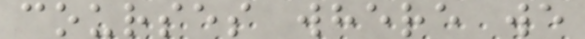courses where we
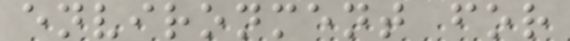environment for
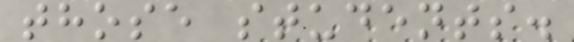those students.
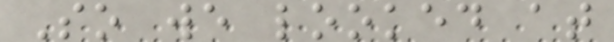So we looked at
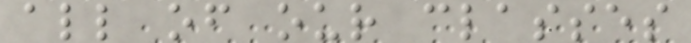all of our classes
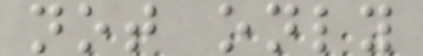not only
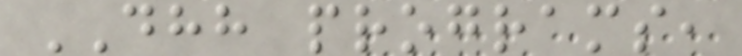DHH programs,
